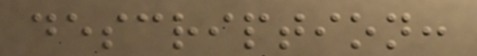description:
